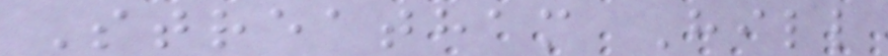Streatham Hill
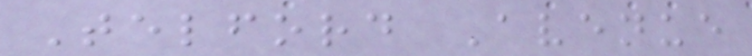Telford Avenue
